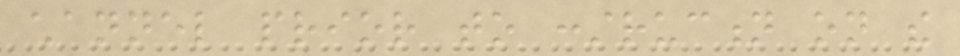channel prior to construction on the
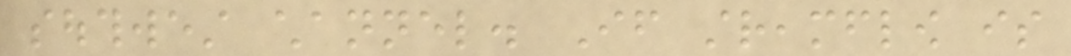southwest channel. If streamflow is
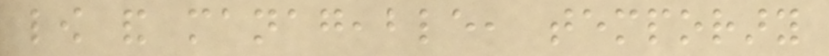low and manageable, temporary
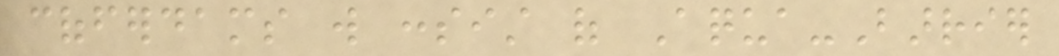cofferdams will consist of Aqua-Barrier
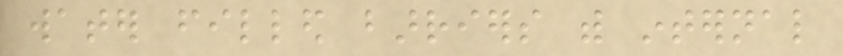water filled barriers with internal
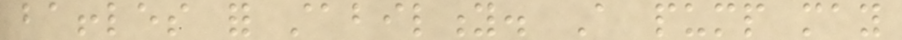baffles for stability. A pump may
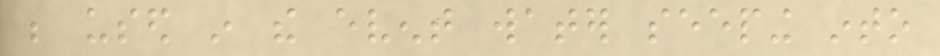be used in the event water seeping into
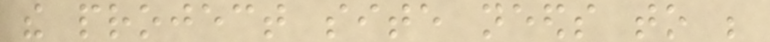the project site needs to be
